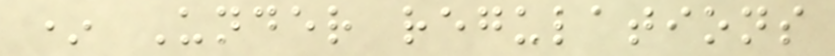* Under regulations
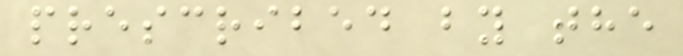prescribed by the
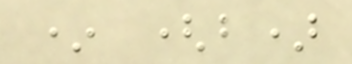* (b)
